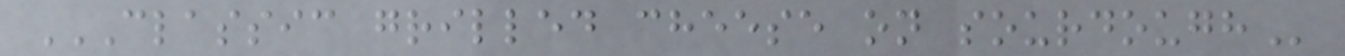CLASSIC GRILLED CHEESE ON SOURDOUGH
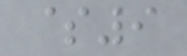$9
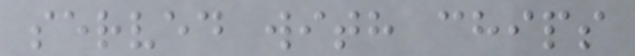served with chips
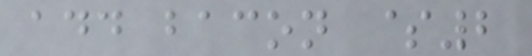add bacon $2
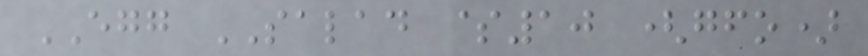EGG SALAD $10 (gfo)
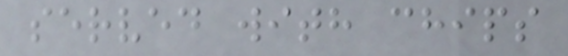served with chips
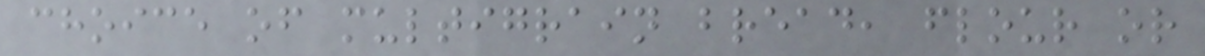choice of multigrain bread, flour or
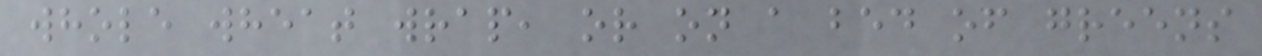whole wheat wrap, or on a bed of greens
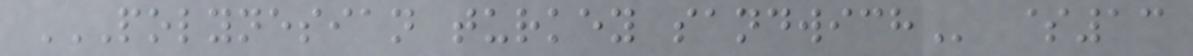POLYNESIAN TURKEY SANDWICH $13
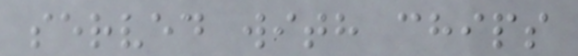served with chips
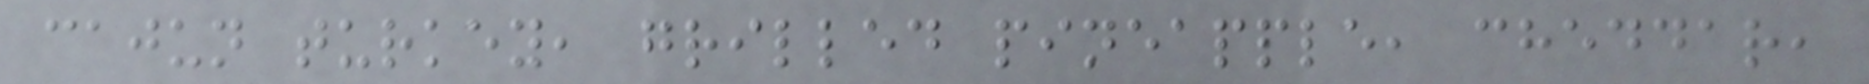cajun turkey, grilled pineapple, cheddar,
